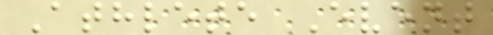Athlete Event
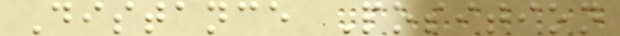Distance Position
